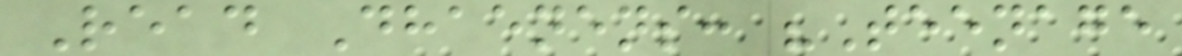Read Dhaenens: "Teenage
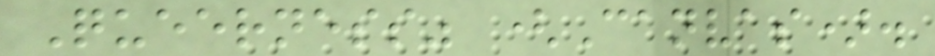Queerness" (Canvas).
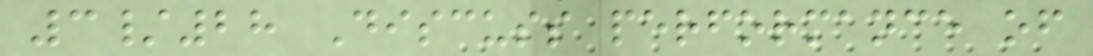3/28 Discuss performance of
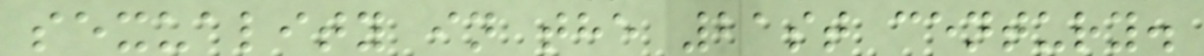sexuality in the 21st century.
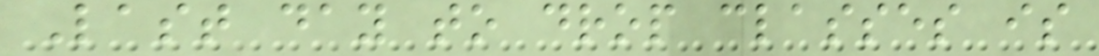Last day to drop classes is
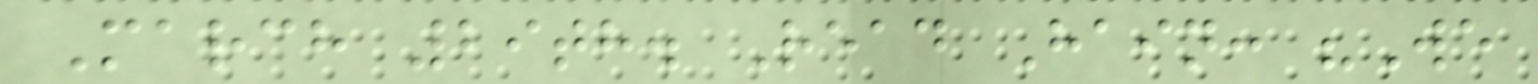March 29th. Read Hain: "We
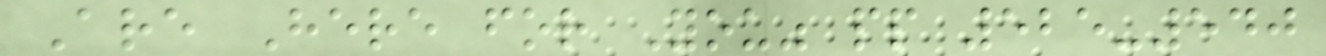Are Here for You" pp 525-540
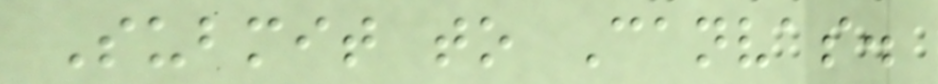Submit to Canvas.
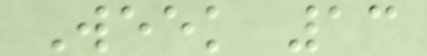Week 13
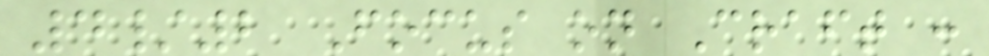4/2 Focus on Craft :
